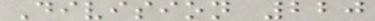Division 220
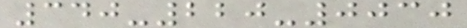340-220-0030
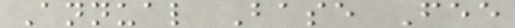Annual Base Fee
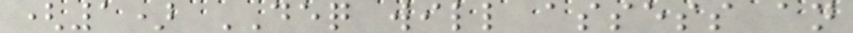(1) DEQ will assess an
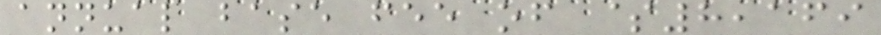annual base fee of $8,169
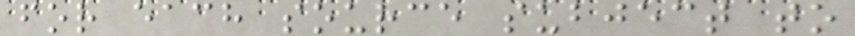for each source subject to
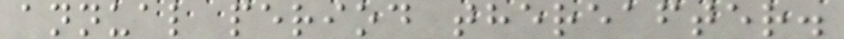annual period thereafter.
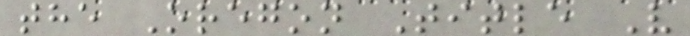the Oregon Title V
